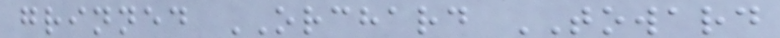grinned ORCHARD TOWARD
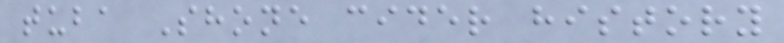tuba Shone cider history
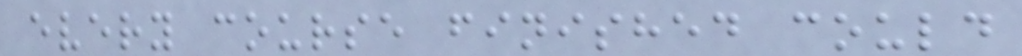every course finished could
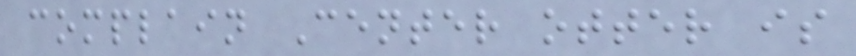complain Center otter is
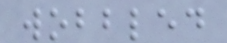wobbled
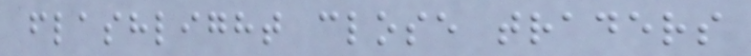flashlight close traders
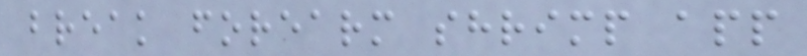break forearm shrimp app
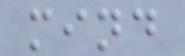mind
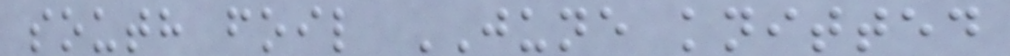south foil JUNE knitted
